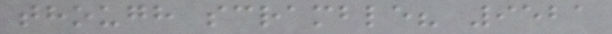though scramble? 9521
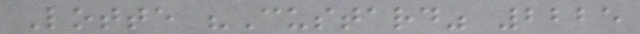Lotte "Custard" 2225
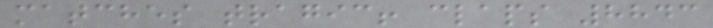matches tragic! claps 8843
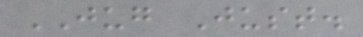JUG Just.
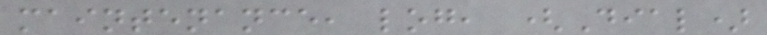maintenance, log, (Dial)
